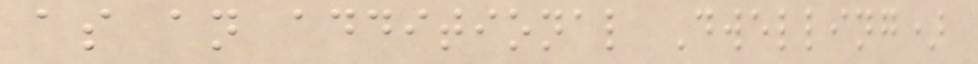as an additional Dwelling)
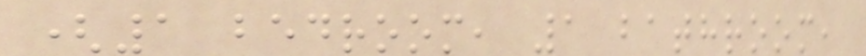(1 bedroom, 1 bathroom,
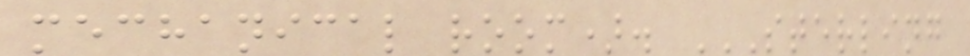mechanical room). STERLING
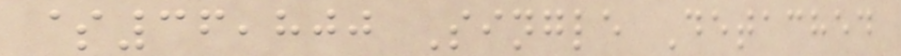$36,800 Single Detached
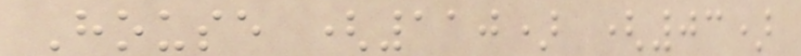House (110) (03)
